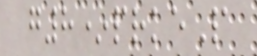g8*prkeP
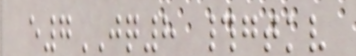e7JQ8 #gtkv
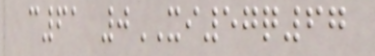c61 0XI57q67
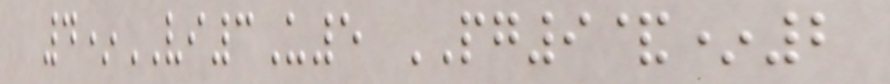4*VI3U5 PG9&*2
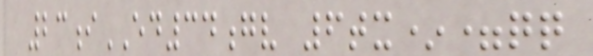23iED34gv 6tx*=qq
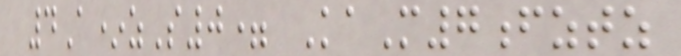4A*zS0= KaM7fztz
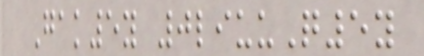Gak5y 0liuuQ5y
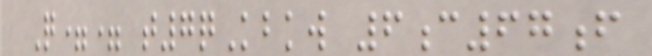Q== t7qKbkw 6c67f
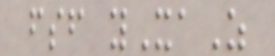fsf yXaZ
